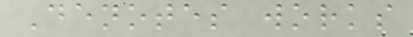Denotes works
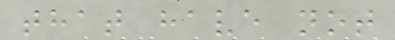that have not
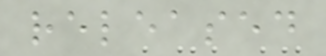released
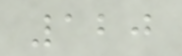120
